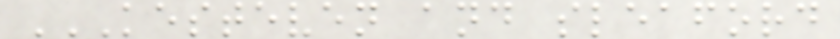KESTEVEN AND SLEAFORD
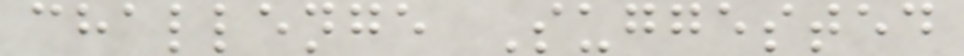challenge Suggested
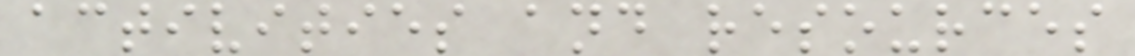activities and resources
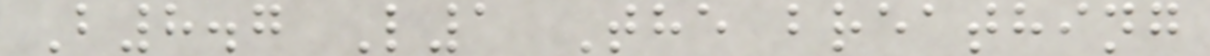B8.7 L1 The breathing
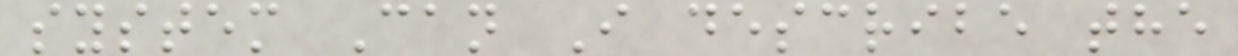system Can I describe the
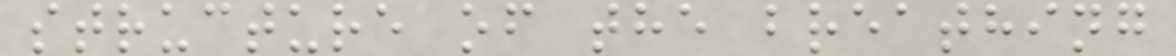structure of the breathing
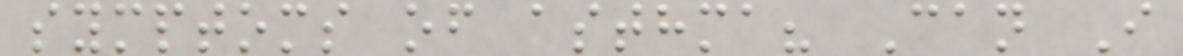symptoms of asthma? Can I
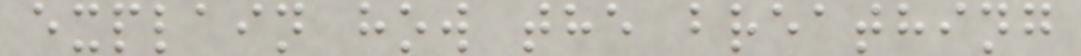explain how the breathing
